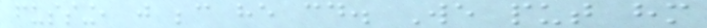fussing, just because he could. We put him
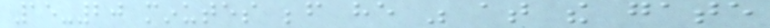15-20 minutes before he was at the gate
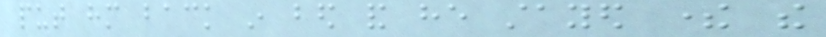put him back in bed and he stayed there the
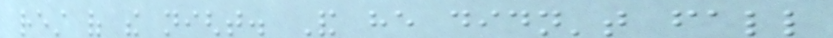rest of the night. And he didn't fall
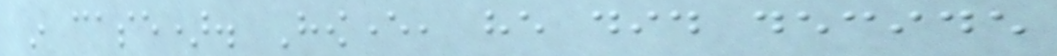in case). However, he did decide
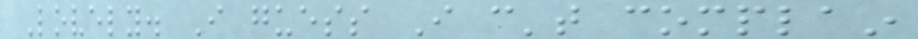Lovely. I guess I can't complain
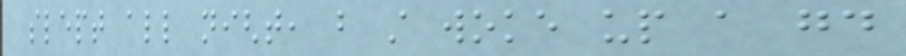slept all night, but still woke up a good
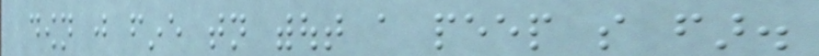down just fine tonight without a peep so far.
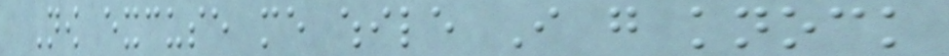Now excuse me while I go knock
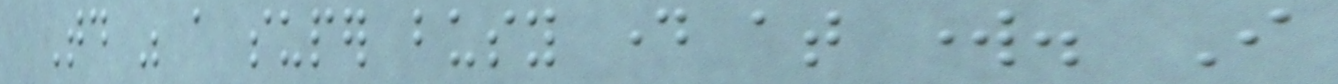Today was a super busy day at work. I
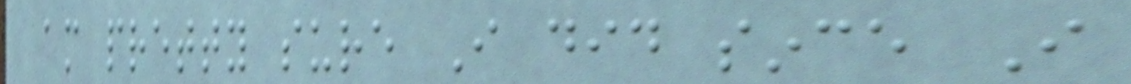am pretty sure I did since I
